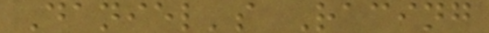Daniel's Racing
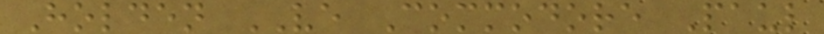Holden VE Commodore Paul
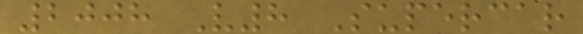2008 V8 Supercar
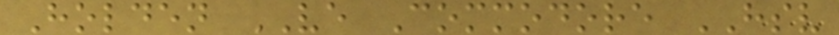Holden VE Commodore HSV
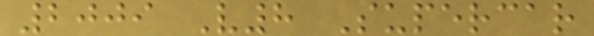2009 V8 Supercar
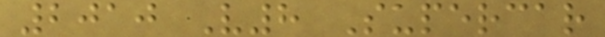2010 V8 Supercar
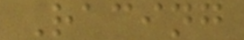Racing
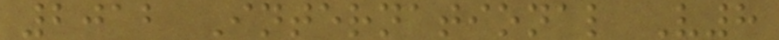2012 International V8
